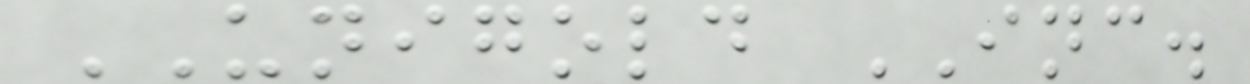UNIGOLD INC.
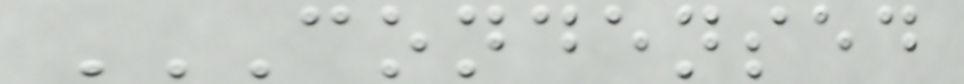CONDENSED
